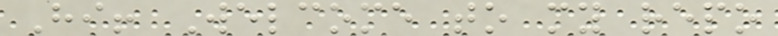Hi! Welcome to my repo
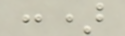:)
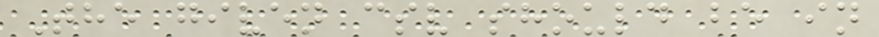The given csv should be in
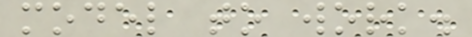model to work.
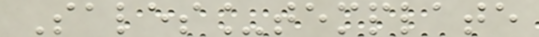Sales_template
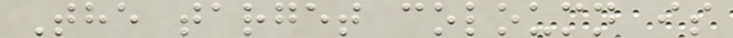The target coloumn is
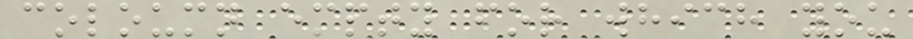coloumn empty for which you
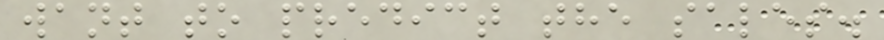want to predict the sales.
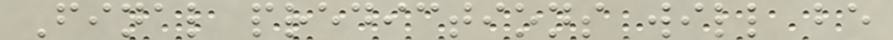Final predictions will be
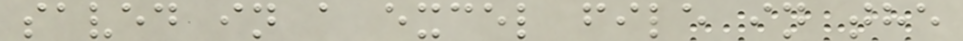saved in a excel file in the
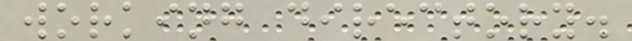working directory.
